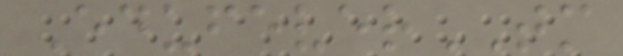EdufeverTM
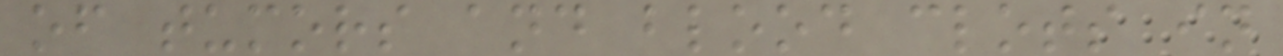of tumors and blood clots in
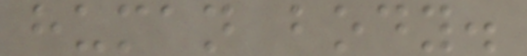human body.
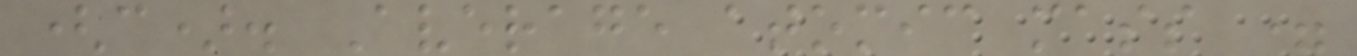(c). Average atomic mass =
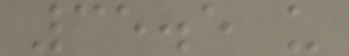35.5 u
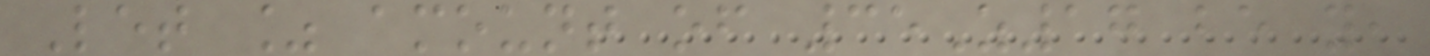Let % amount of 35Z17 be y,
